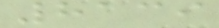8139
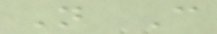N C
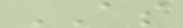AS
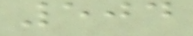504
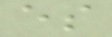es
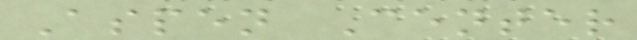Aspen Center
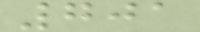701
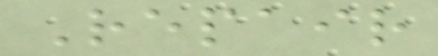Repair
